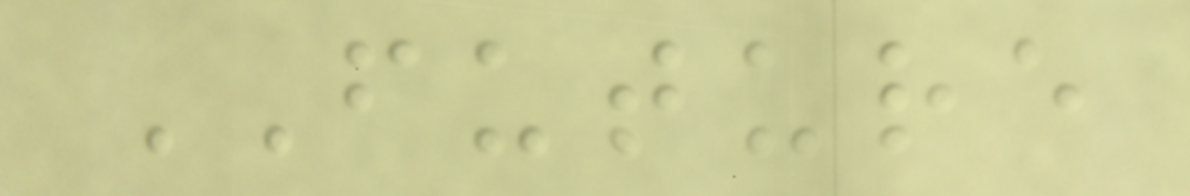FUTURE
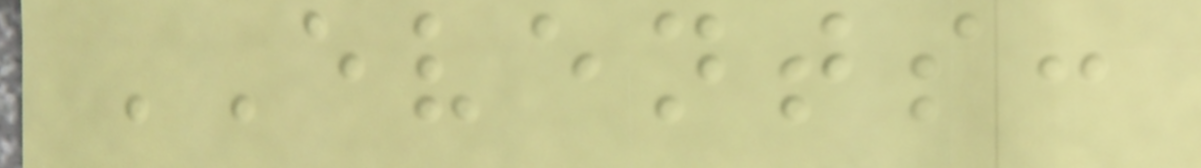EVENTS:
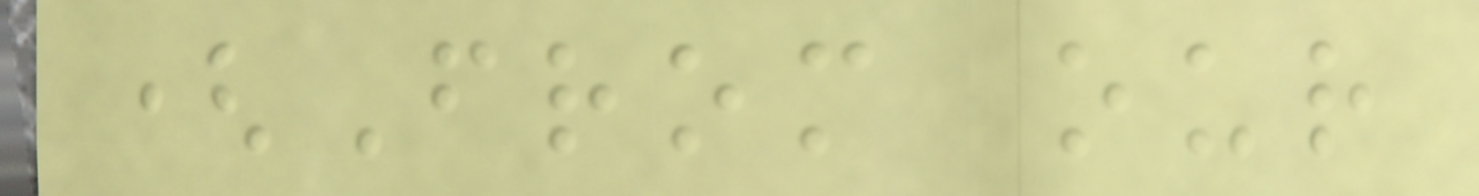(From our
